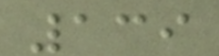139
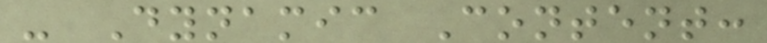- Dynamic Content:
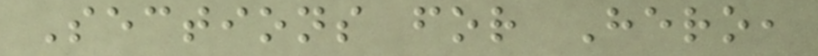Sections for Hero,
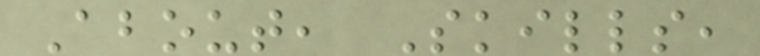About, Skills,
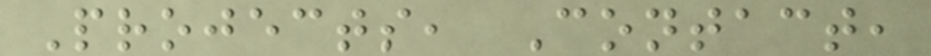Projects, Contact,
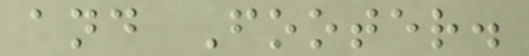and Footer.
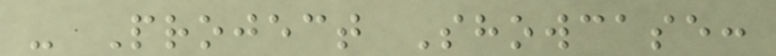- Project Showcase:
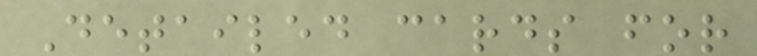Detailed cards for
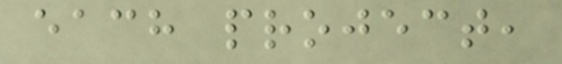each project,
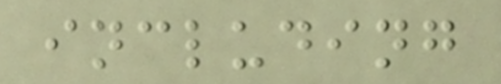including
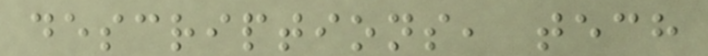descriptions, tech
